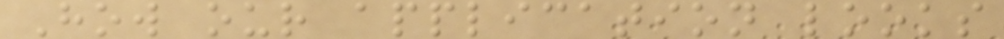How our application looks
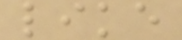like
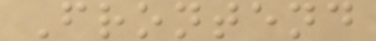Frontend
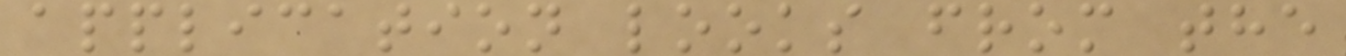application looks from the
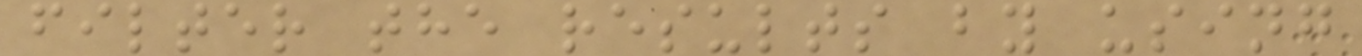filter the results by using
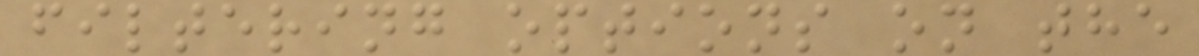filtering options on the
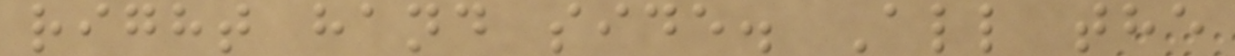right hand side. All the
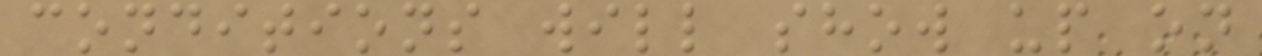conditions will show up on
